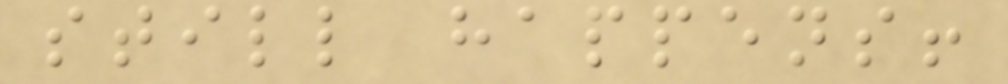still happens!
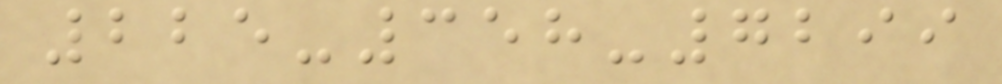225-358-7299
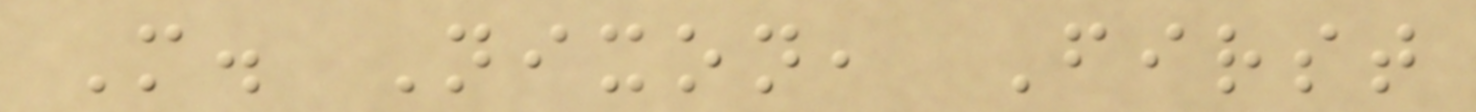M. Nixon, First
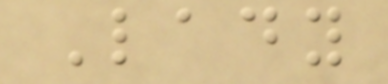Lady
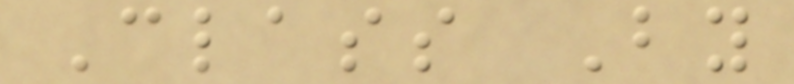Class By
